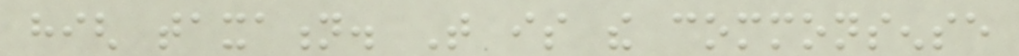high taxation. That is the commonsense
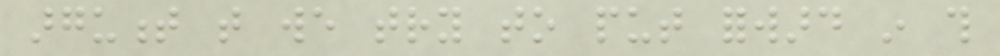argument that we try to put forward in this
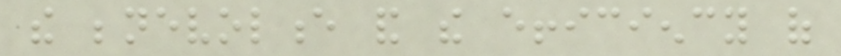the benevolence and the efficiency of
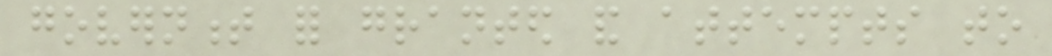government for granted and attempts to
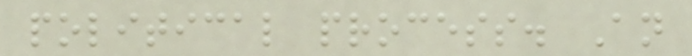political process. An
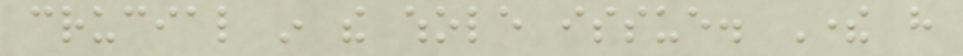crucial in the whole issue. There have
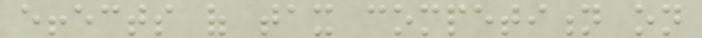effects of tax competition on
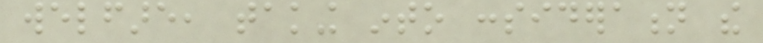welfare, taking into consideration the
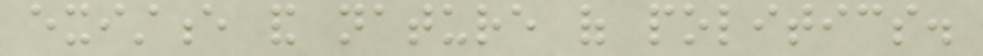existence and nature of politics.
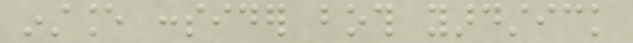instance consider both yardstick
